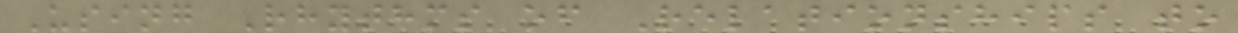Using Rhythms of Relationships to
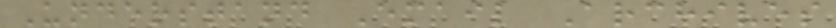Understand Email Archives
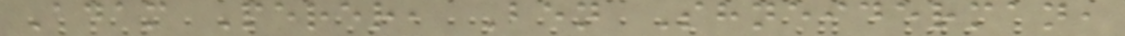Adam Perer, Ben Shneiderman,
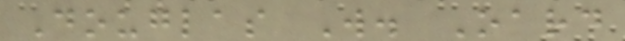Douglas W. Oard
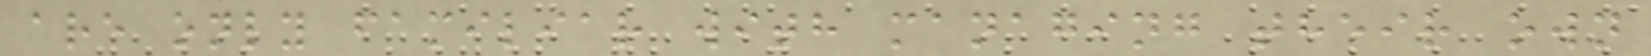are only familiar with managing their own
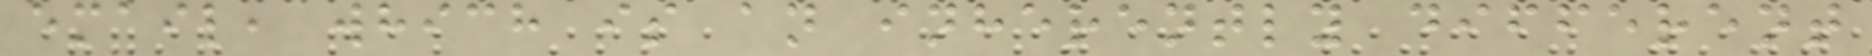email, which is an inherently different
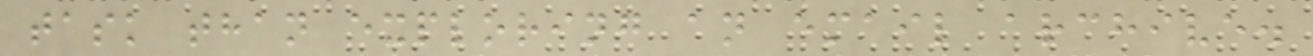task than exploring an email archive.
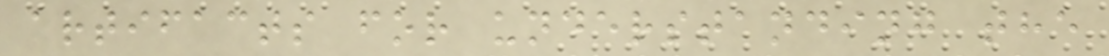artifacts for understanding the
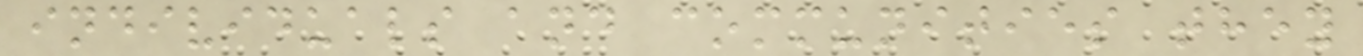individuals and communities they
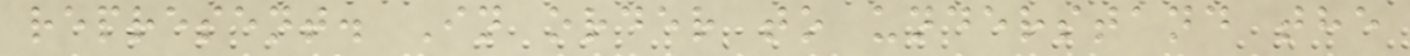represent. In order to understand the
